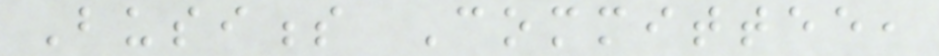Business Committee,
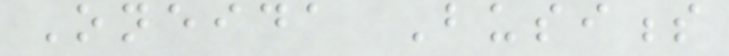Oneida Business
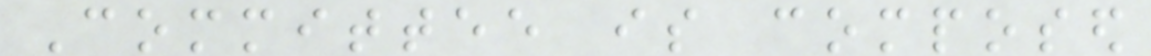Committee is composed
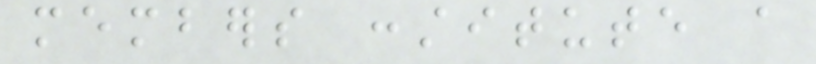members constitute a
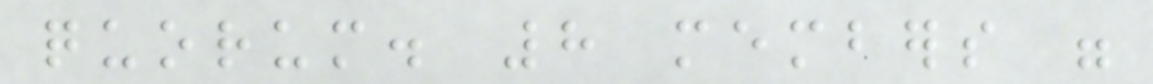quorum. 8 members were
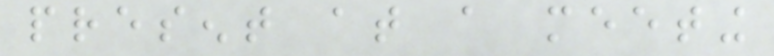present at a meeting
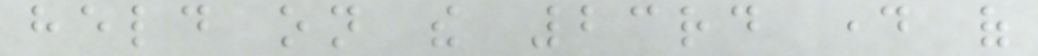held on the 23rd day of
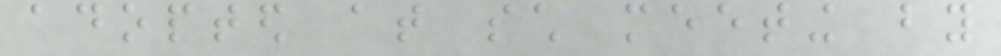adopted at such meeting by
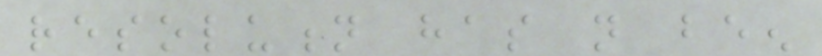resolution has not been
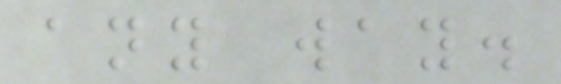any way.
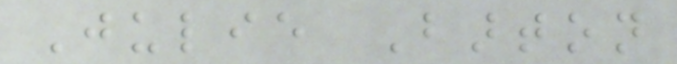Julie Barton
